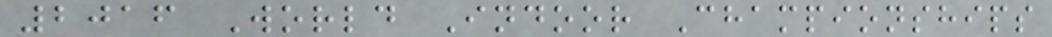2016 World Indoor Championships
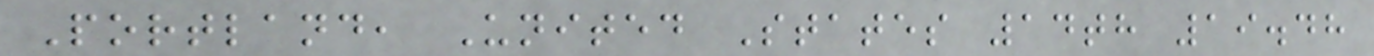Portland, United States 14th 19.48
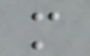m
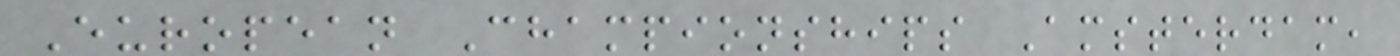European Championships Amsterdam,
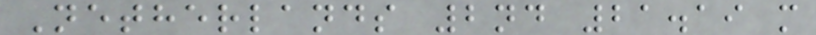Netherlands 2nd 21.19 m
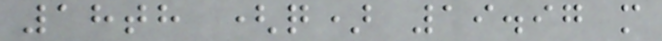18th (q) 19.97 m
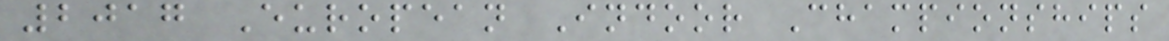2017 European Indoor Championships
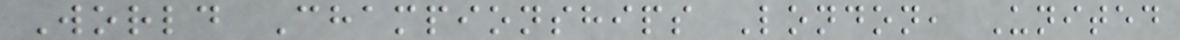World Championships London, United
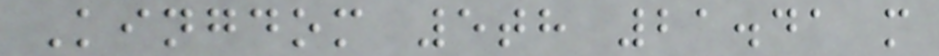Kingdom 5th 21.41 m
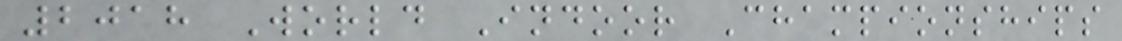2018 World Indoor Championships
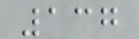137
